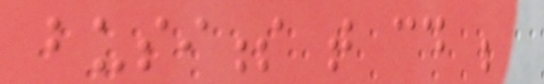business that could be
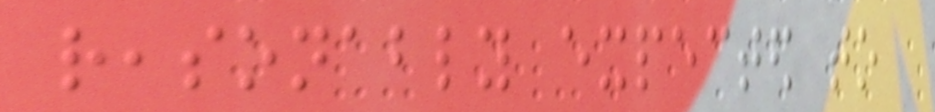reasonably expected to
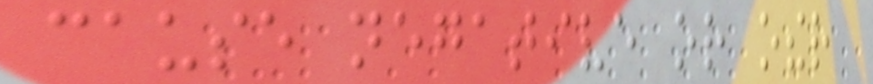cause negative or other
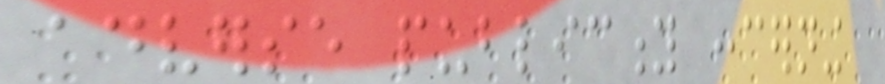adverse publicity concerning
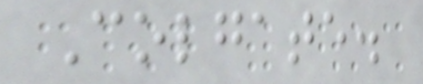Colgate.
